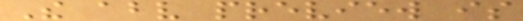The above preview is
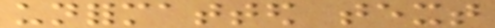unformatted text
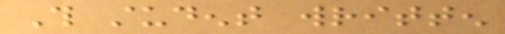This student written
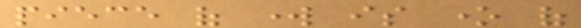piece of work is one of
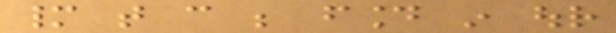many that can be found in our
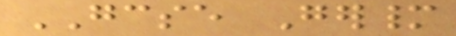GCSE Germany
